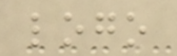logo
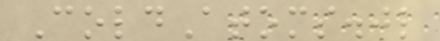ColdAtoms.jl
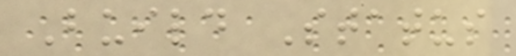Build Status
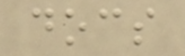docs
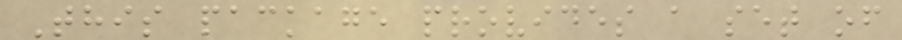This package provides a set of
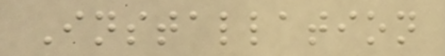Installation
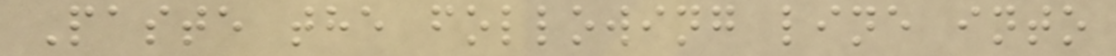Paste the following line into
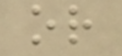or
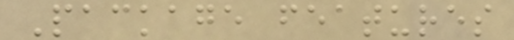Package features
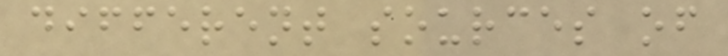different sources of
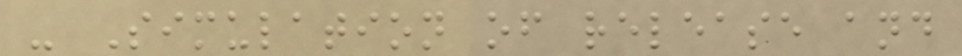- Simulation of release and
